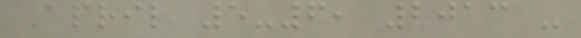April 5-6, 2013 -
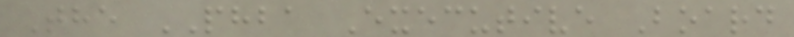The PHBA Executive Board
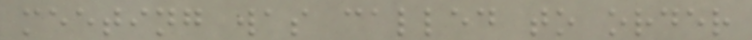meeting was called to order
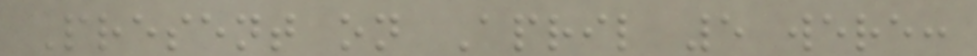Present on April 5 were:
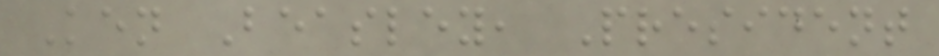Ken Beasley, President
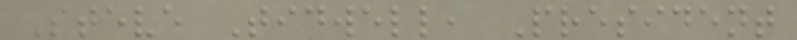Steve Tidwell, President
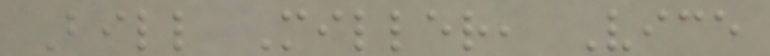Bill Miller, Vice
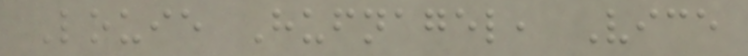Louie Hufnagel, Vice
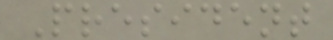President
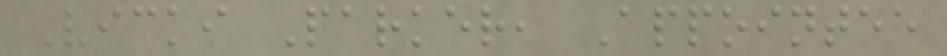Vicki Parker, Appointee
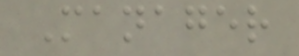Manager
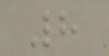8
